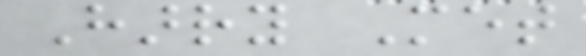Harry Met
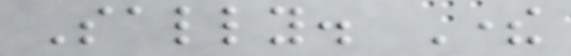Sally. There
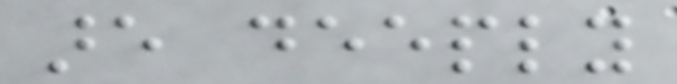are deeply
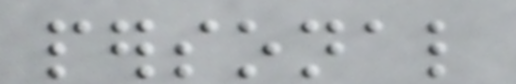personal
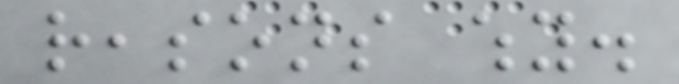reasons why.
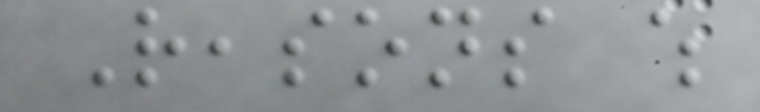Reasons which
